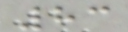83
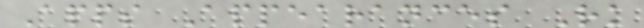Apps Appearances Rk
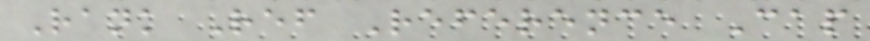Rank Ref Reference Cap
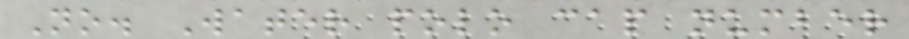No. Water polo cap number
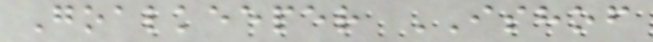Goalkeeper ISHOF
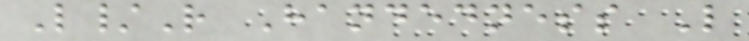L/R Handedness L
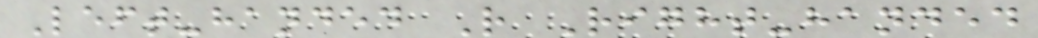Left-handed R Right-handed
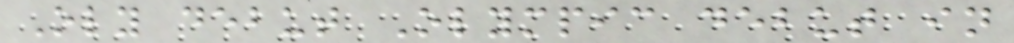Oly debut Olympic debut in
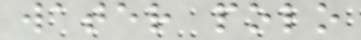water polo
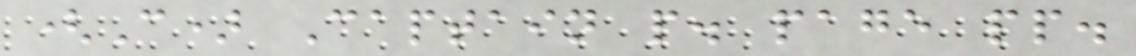(C) Captain p. page pp.
